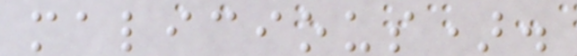malicious).
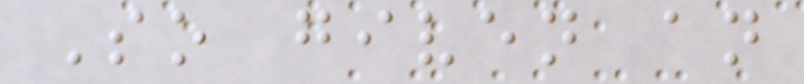So given an
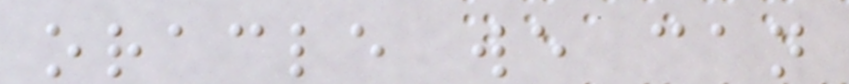oracle we can
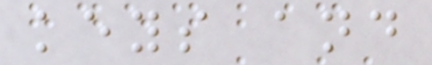keys and
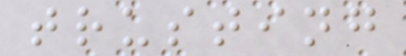trusting
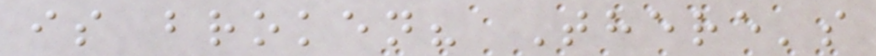is broken? There's
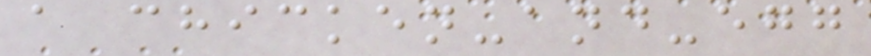a chicken-and-egg
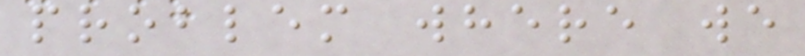problem where we
